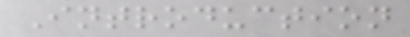Introduction
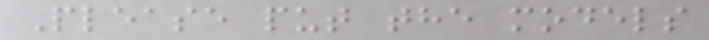Please put the models
